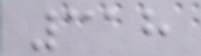318
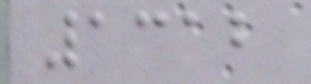1312
